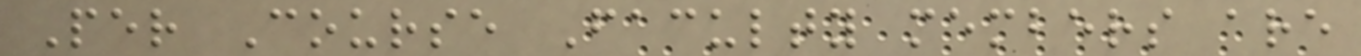Per Course Faculty members are
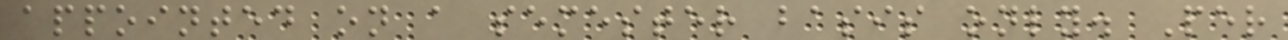appointed on a semester basis only. Per
